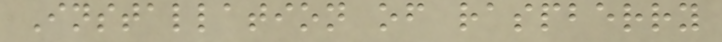Installation of raspberry
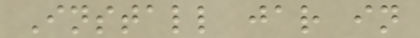Install jar in
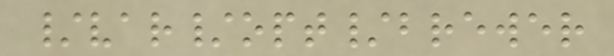/var/opt/brewer
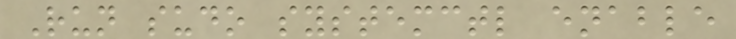Run sudo systemctl enable
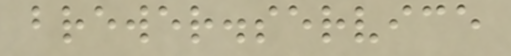brewer.service
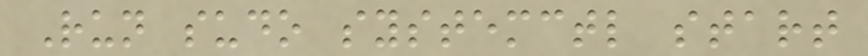Run sudo systemctl start
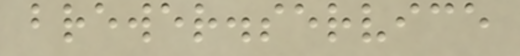brewer.service
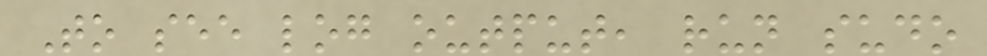To see log output, run sudo
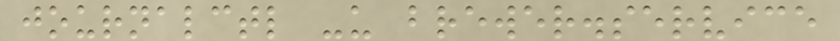journalctl -u brewer.service
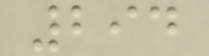294
